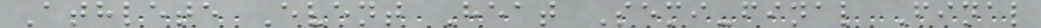Athlete Event Heat Semi-final Final
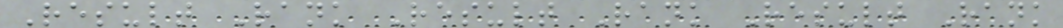Result Rank Result Rank Result Rank
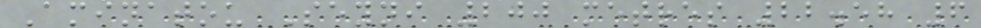Aminatou Seyni 200 metres 22.58 6
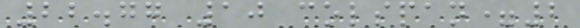22.77 10 colspan=2
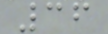36
